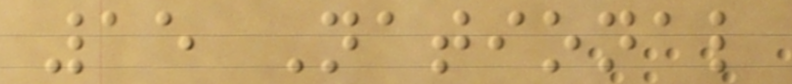15 National
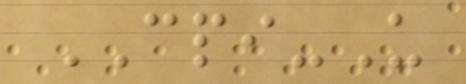CPI-U
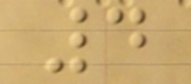4
